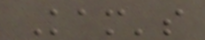Kam's
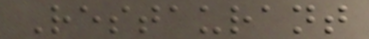Restaurant
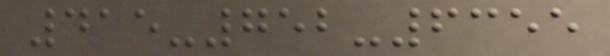415-752-6355
